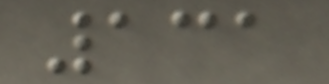131
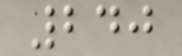240
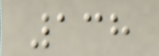138
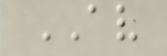AV
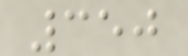350
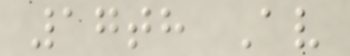17th Av
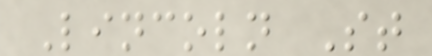Lincoln St
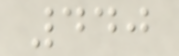440
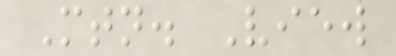Mtn. View
